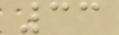33
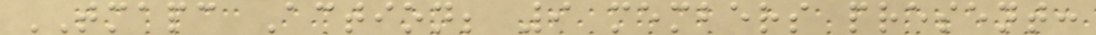TMAPC Action; 9 members present:
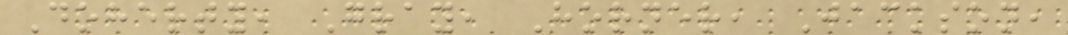Doherty, Gray, Horner, Jackson,
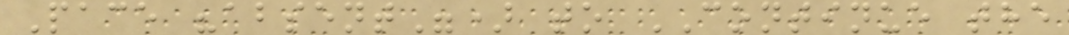Pace "absent") to CONTINUE the
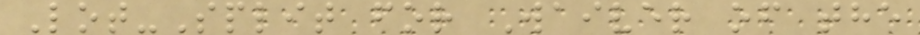Lot-Split for Waiver of the
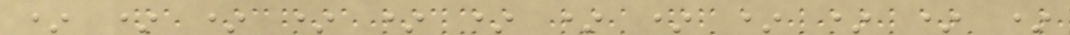* * * * * * * * * * * *
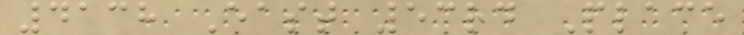4138 East 53rd Place
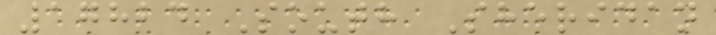17824 South Sheridan
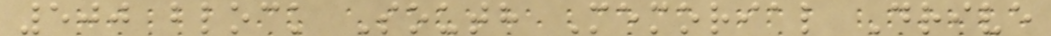500 block South Memorial Drive
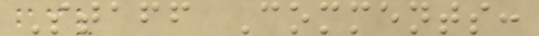Staff Comments:
